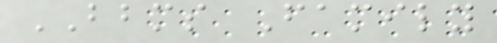BBMS Family
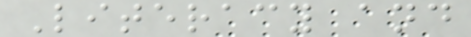Literacy and
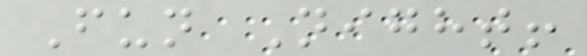Fun Night!
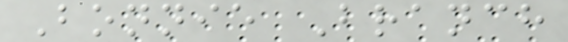Bonnie Branch
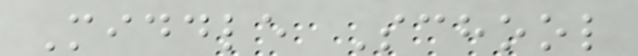Middle School
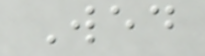Wed
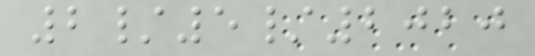2/5/2020
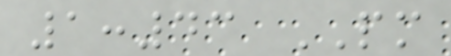1:43 PM
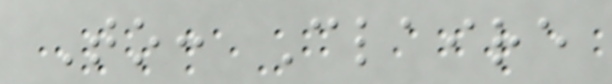To: Claire
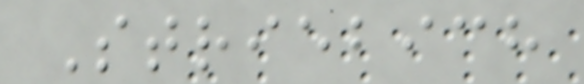Striebich
